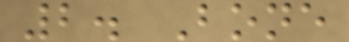2. Bone
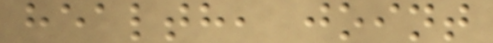health, joint
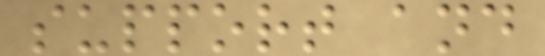support and
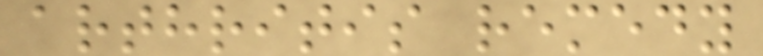arthritis remedy
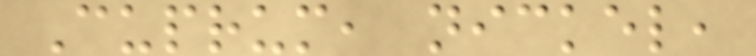Cuprum, nickel,
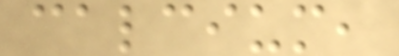calcium,
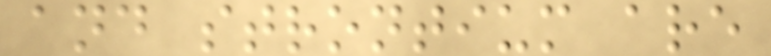and strontium are
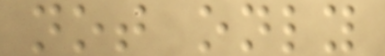not only
